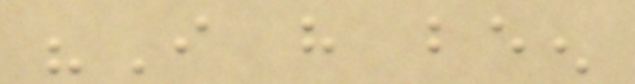"I have been
